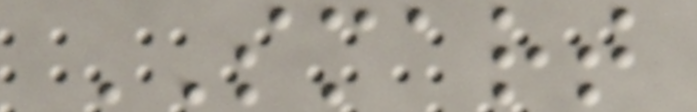SMART
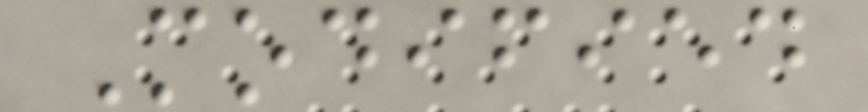Modified
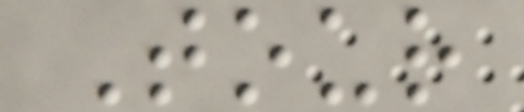Tour
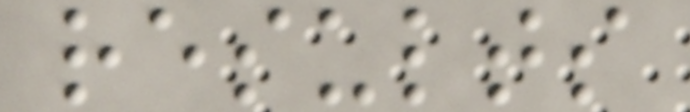results
